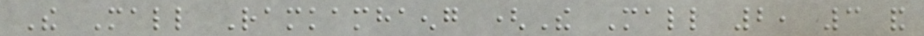The Mall Ramkamhaeng (The Mall 2, 3 and
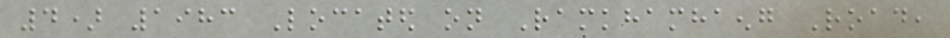4) 1983 Located on Ramkhamhaeng Road,
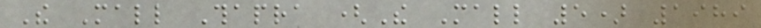The Mall Thapra (The Mall 5) 1989
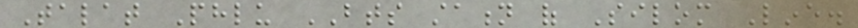Talat Phlu BTS station of Silom Line.
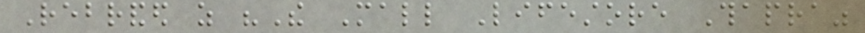Rebranded as "The Mall Lifestore Thapra"
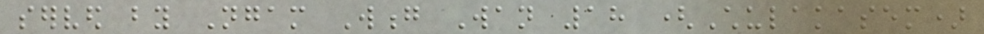served by Ngam Wong Wan 18 (Chulakasem)
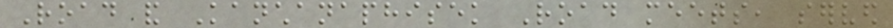Road and Kanchanaphisek Road meets, served
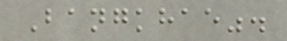Bangkhae".
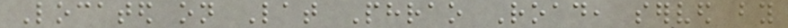Located on Lat Phrao Road, served by
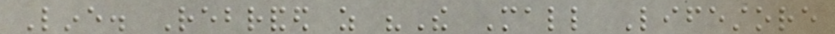Line. Rebranded as "The Mall Lifestore
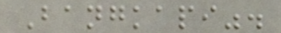Bangkapi".
